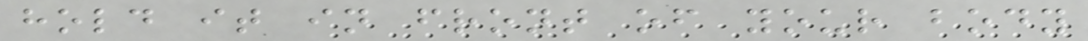hold it in front of your body
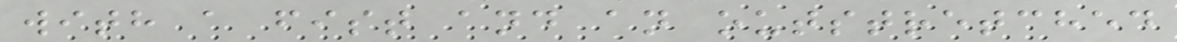with a fist and an outstretched
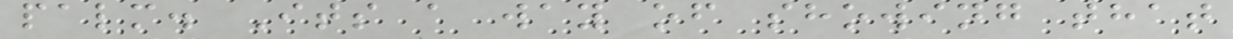palm. Its a way of showing that
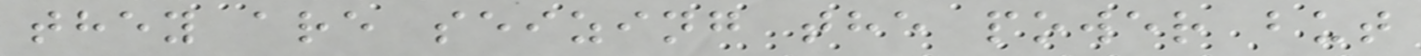they are seizing the power but
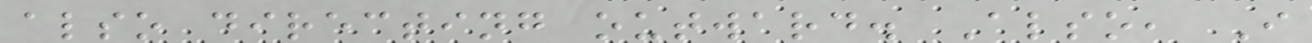also directing outward. Also, I
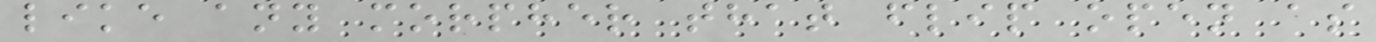like any morpher that flip open as
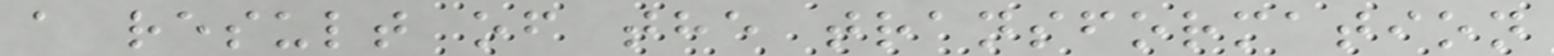a result of the transformation
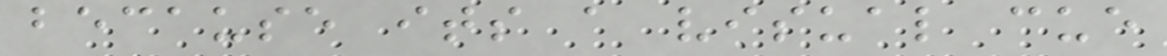because its a visual cue
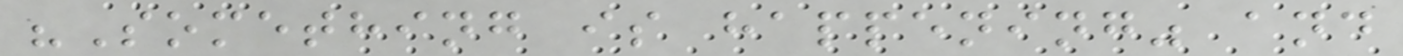"Something is happening" and
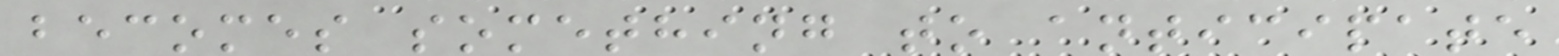becomes something to anticipate
